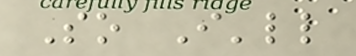So I'll
